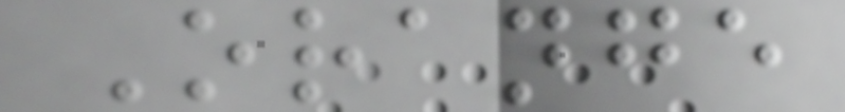Orange
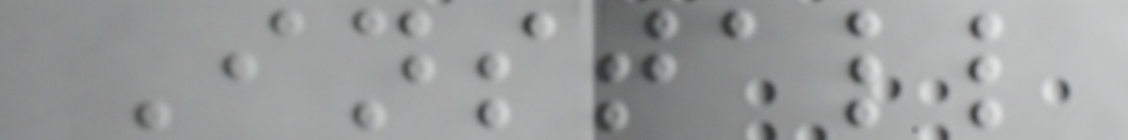Install
